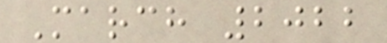March 2022
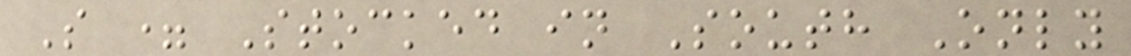S = Stocked in South Only
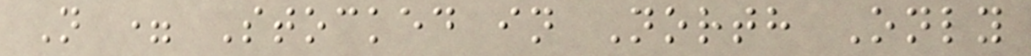N = Stocked in North Only
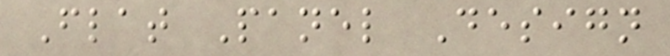Flat Panel Design
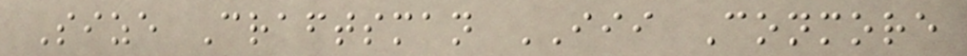Size Craftsman III Conmore
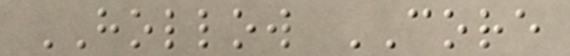HOLLOW CORE
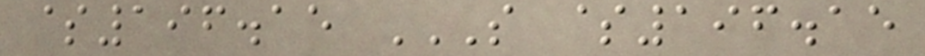$196.15 S $196.15
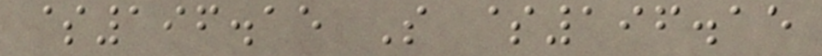$196.15 S $196.15
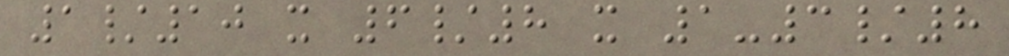1/10 x 6/8 x 1-3/8
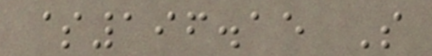$196.15 S
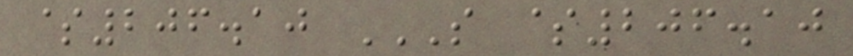$206.10 S $206.10
